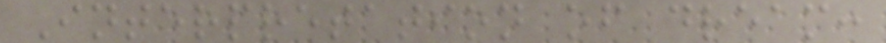Interpretation of dream:
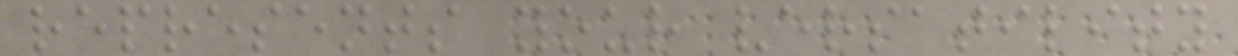represents your versatility
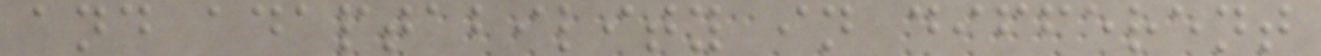and adaptability in different
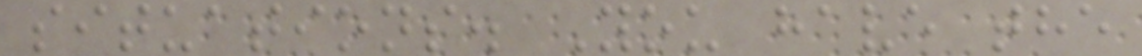situations. You have the
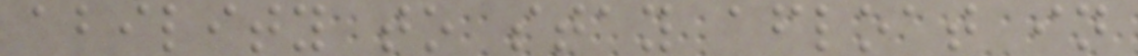ability to stay afloat in
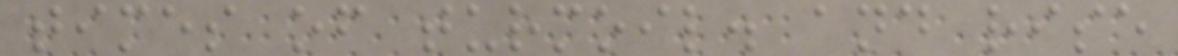times of turmoil. and rise
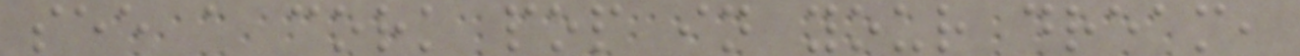see a cork pop in your dream,
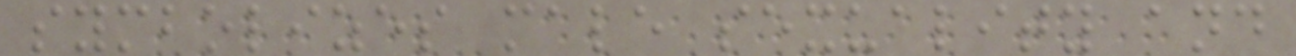symbolizes male sexuality and
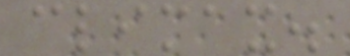climax.
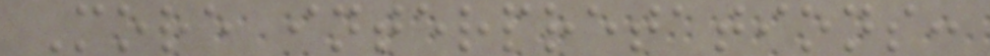More interpretations:
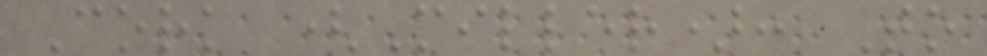Cork (Miller): To
